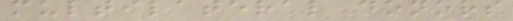multilateral donors
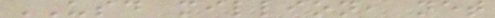USD million, net
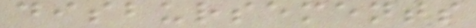disbursements
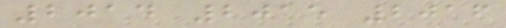2014 2015 2016
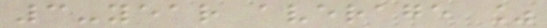3-year average %
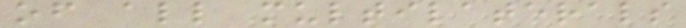of all multilaterals
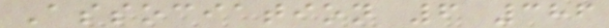Association 6 386
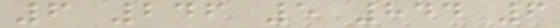6 246 5 844 6
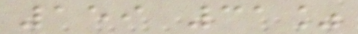159 31%
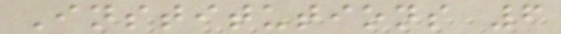Institutions 6
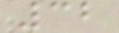32
